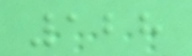128
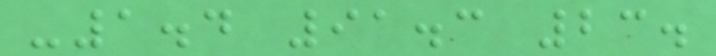-1.4 91.3 23.
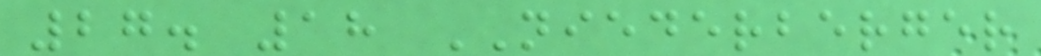27. 18 NIEDERBERGER
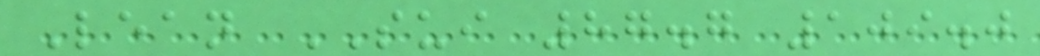Lean SUI 87.7 109.0
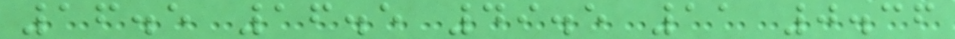16.5 16.5 49.5 11 0.36
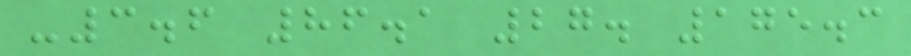-3.6 86.1 27. 175.3
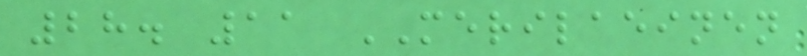28. 11 MERILAEINEN
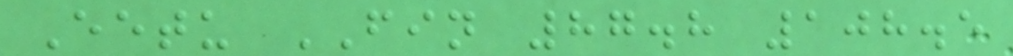Eetu FIN 87.8 108.5
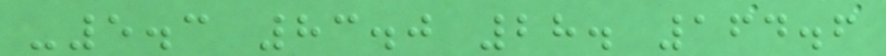-5.3 83.0 28. 164.6
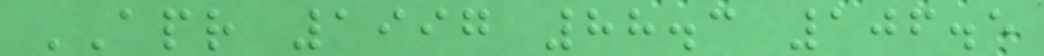APR 1997 88.3 106.5
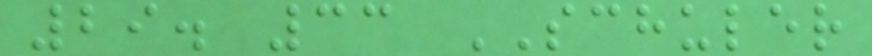29. 33 SCHULER
